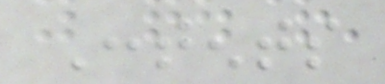Contents
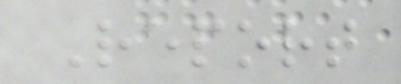Report
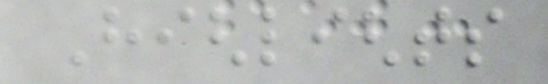Highlights
